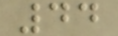44
